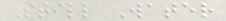Still Water
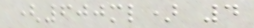(600ml) 4
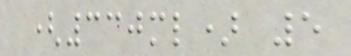(330ml) 5
